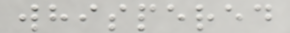whispered
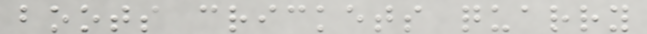boots crickets quarry
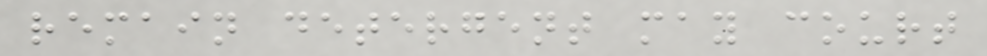remain detergent may court
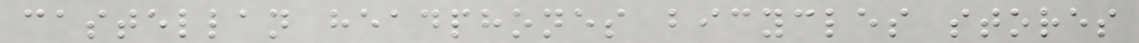castellan headphones bicycles stores
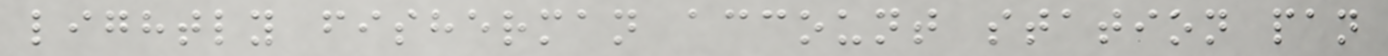lightly fisherman account station pan
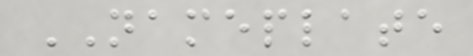NAMEPLATE
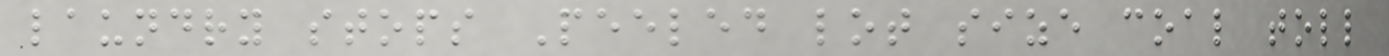laundry stops Peeled lot size coal toll
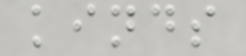kinds
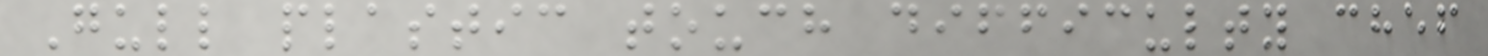Gull plastic touch difficulty chef
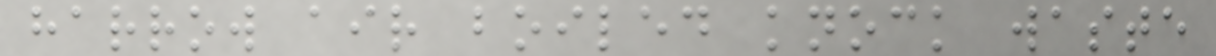harrow air boiled knock waste
